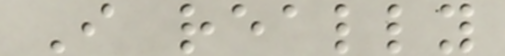I really
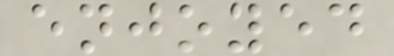enjoyed
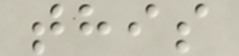this
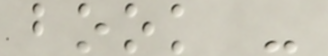book -
